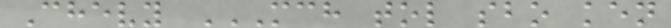Chevy MCH TOL SBO KEN
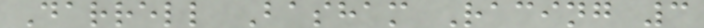Darrell Basham Racing 3
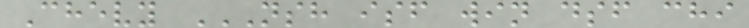Chevy NSH ISF WIN DSF CHI
